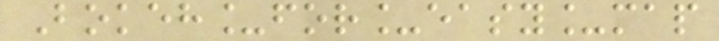Bokeh_for_easy_map
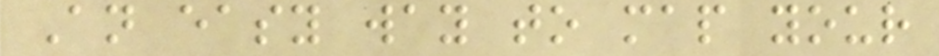An easy way to map your
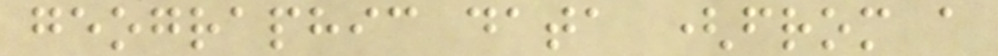geographic data (from a
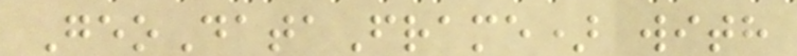GeoDataFrame) with
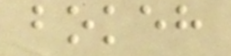bokeh
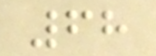68
